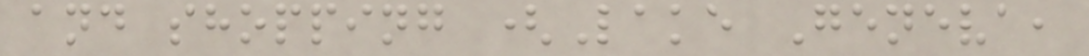and shopping (Lake Geneva,
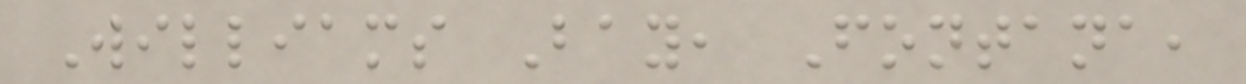Williams Bay, Fontana,
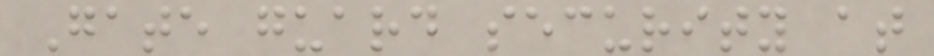Gate guard security at
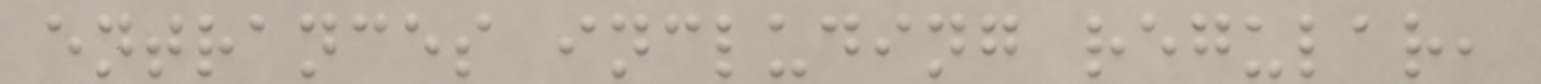entrances including regular,
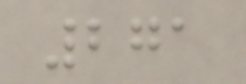271
